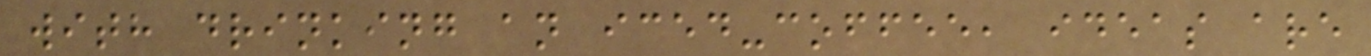with drinking an iced-coffee, ideas are
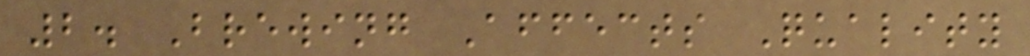2. Brewing Affects Quality
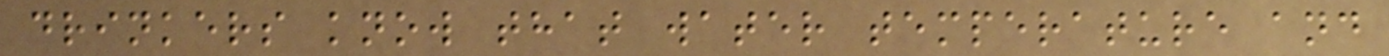drinkers know that water temperature and
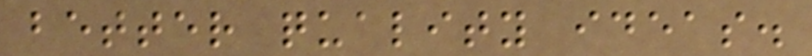better quality ideas.
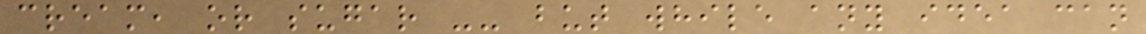cream, or sugar -- but while any idea can
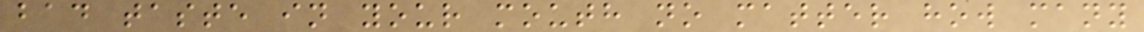bad taste in your mouth no matter how many
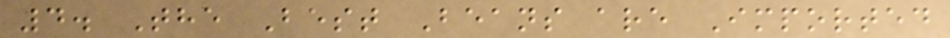4. The Best Beans are Imported
